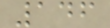146
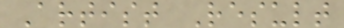Artist Result
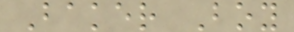Baker Boy
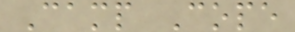Camp Cope
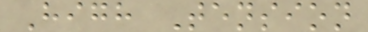High Tension
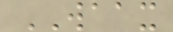WAAX
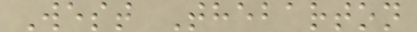West Thebarton
